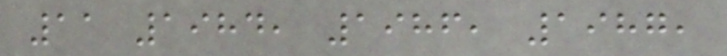11 1984, 1986, 1987,
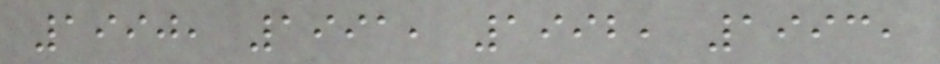1990, 1991, 1992, 1993,
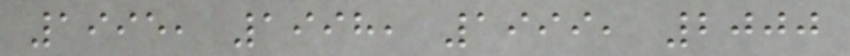1995, 1998, 1999, 2000
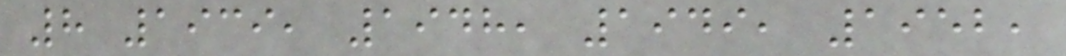8 1939, 1948, 1949, 1952,
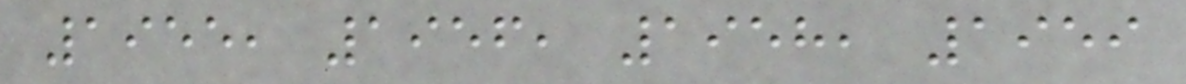1955, 1956, 1958, 1959
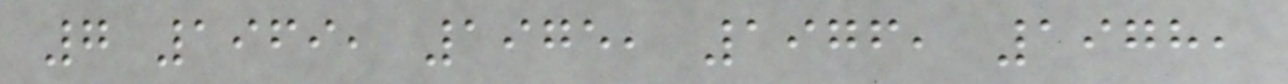7 1969, 1975, 1976, 1978,
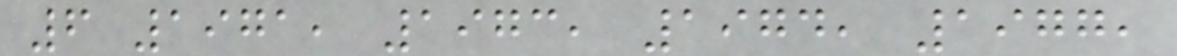6 1971, 1973, 1974, 1977,
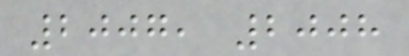2007, 2008
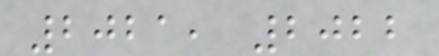2021, 2022
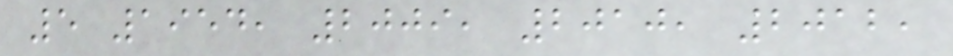5 1954, 2009, 2010, 2012,
